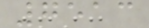7513
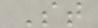St
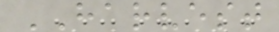HARVEST
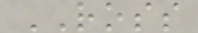ROSS
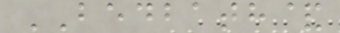BEDBATH&
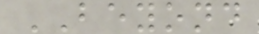BEYOND
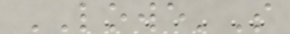LOWE'S
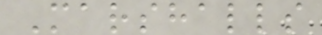Marshalls
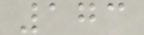173
